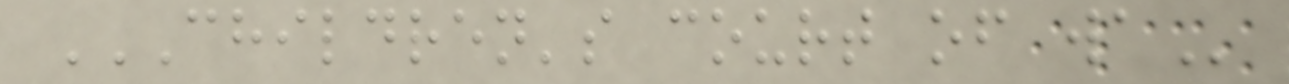CHILDREN'S COURT OF WA
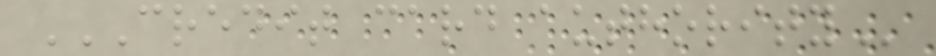CREDIT CARD AUTHORITY
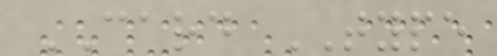CARD TYPE
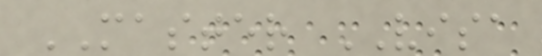MASTER VISA
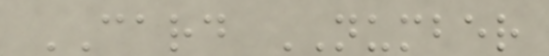CARD NUMBER
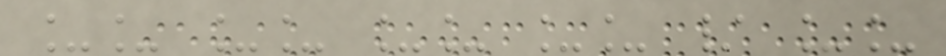__ __ __ __ / __
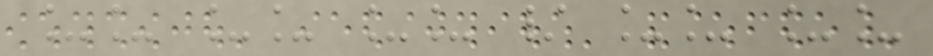__ __ __ / __ __
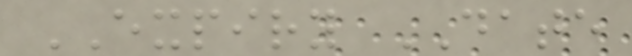EXPIRY DATE
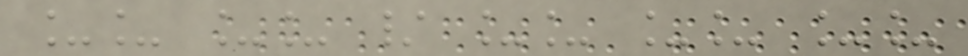__ __ / __ __ __
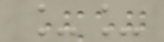__
